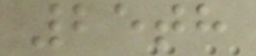25th
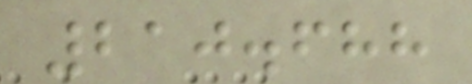210.688
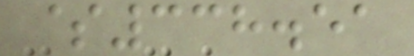$338.51
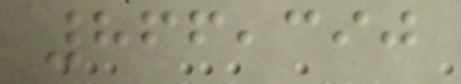866,390
